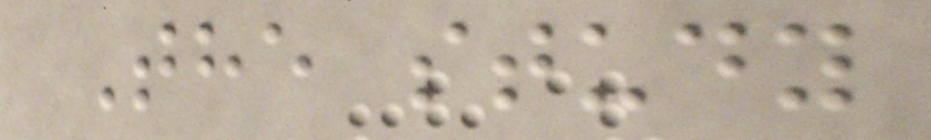The study
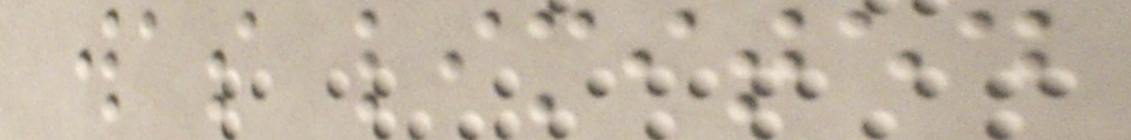was limited
